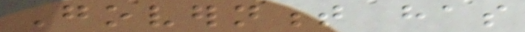Government has
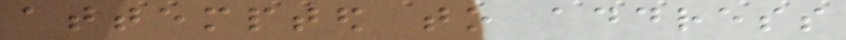attempted to address
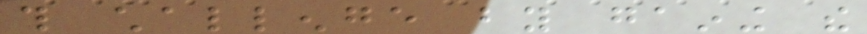this challenge by gaining the
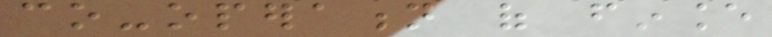co-operation of finance
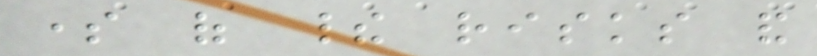some of their risks and
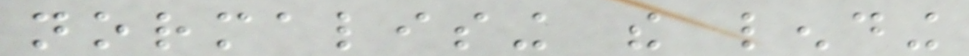normalising the lending
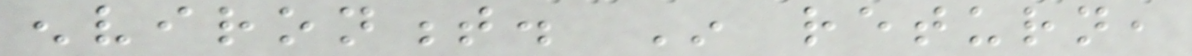environment. In return,
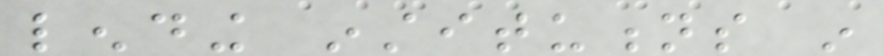lending institutions in
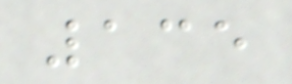135
